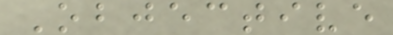Objective
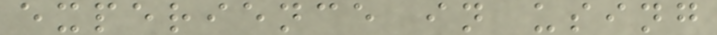experience in using
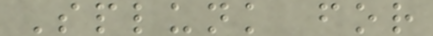Splunk for
